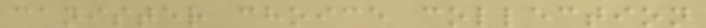canister choice collection
